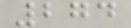274
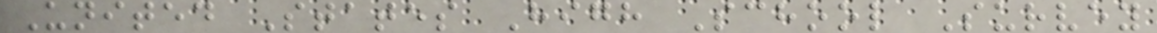United States High School Survey
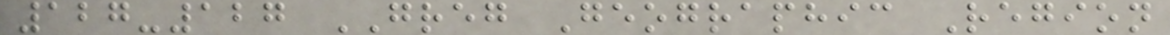127-127 GREG Geographic Region
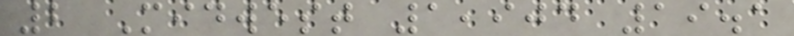2 Midwest 1,904 19.1
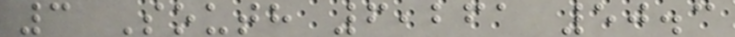3 South 6,261 50.3
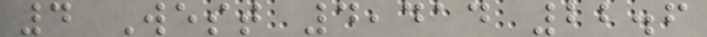4 West 4,414 22.6
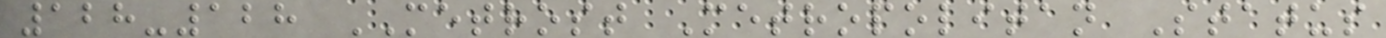128-128 METROST Metropolitan Status
